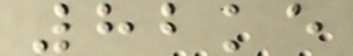82ke
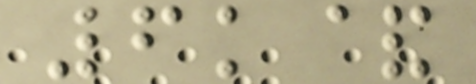6k&
